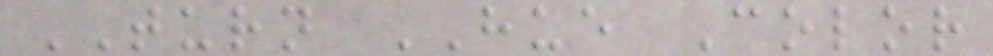TURN HUE Color
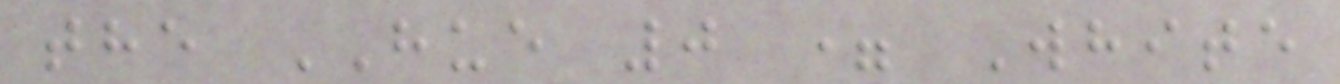the HUE 0 = White
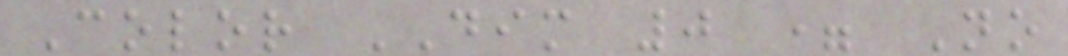Color DIM 0 = No
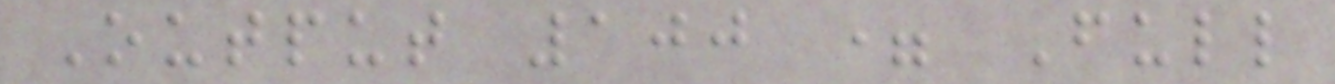Output 100 = Full
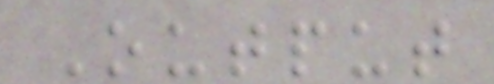Output
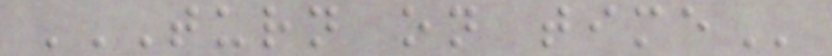TURN ON TIME
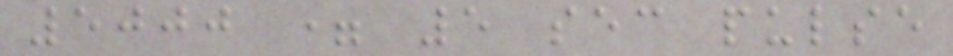5000 = 5 sec pulse
